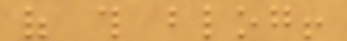of this blog!
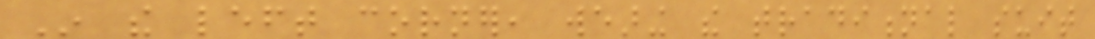In the left corner, wearing the traditional suit
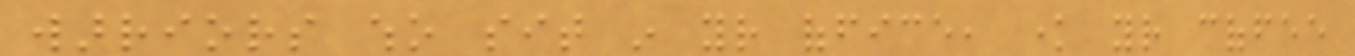warriors who sit in your office, know your coffee
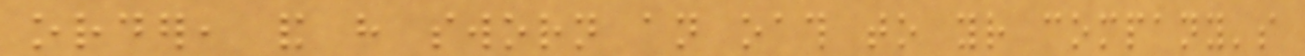order, and have sworn an oath to your company's
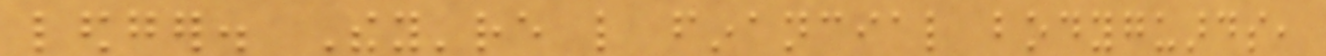ledger. They're like financial bodyguards,
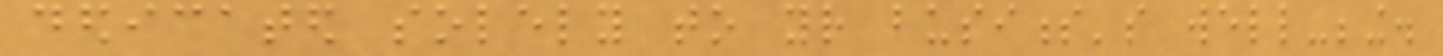dedicated solely to your business's well-being.
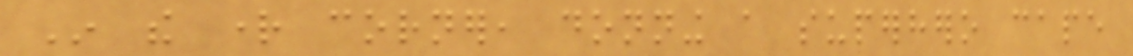In the right corner, donning a superhero cape
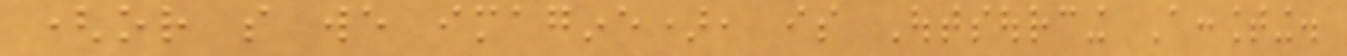(or so we imagine), is Outsourcing Accounting.
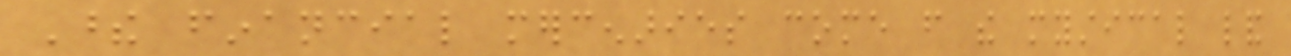These financial mercenaries come from the mystical land
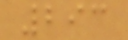293
